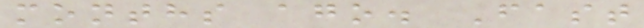months ago. Fast
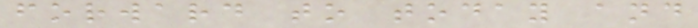forward to today and
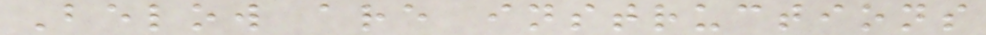Below are instructions
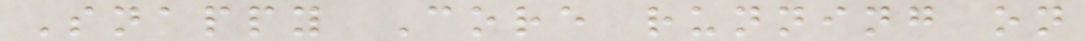Snappy Core running on
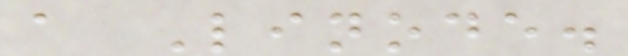a Linode.
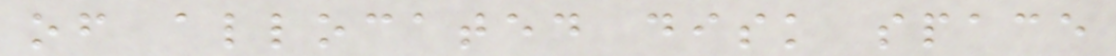of allocated disk space
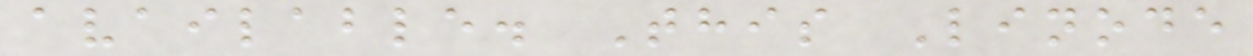available. This Linode
